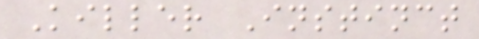Killer Instinct
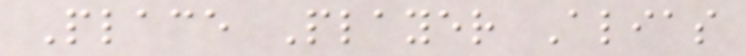Place Player Alias
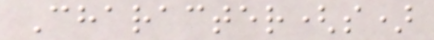Character(s)
